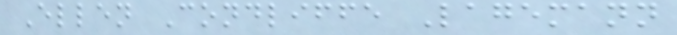Ellen Condliffe Lagemann
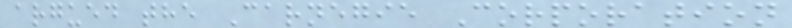argued the Carnegie Corporation
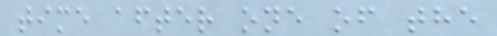time after one of the
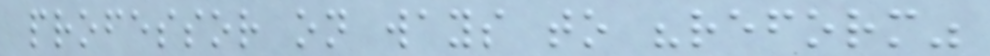professor on ways to "reform"
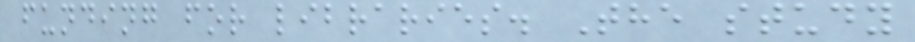funding for libraries. The study
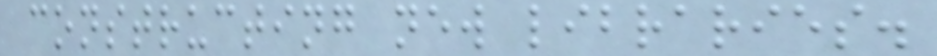constructing new libraries.
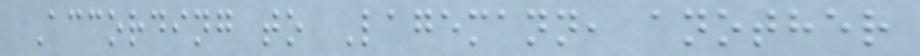According to Lagemann, another
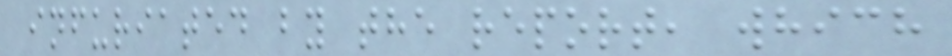infuriated by the report, which
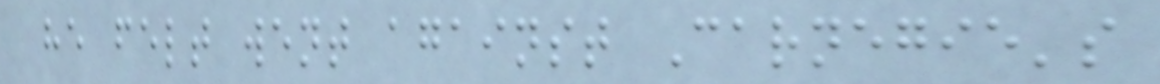he felt went against Carnegie's
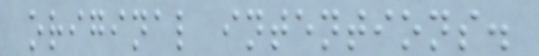original intentions.
